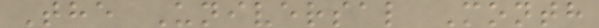The Universal Month
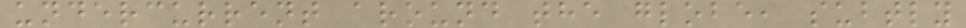undercurrent around the globe, subtly
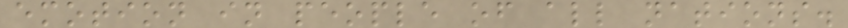emotion in people of all nations.
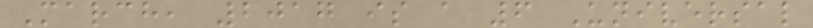March, 2017 is a 6 Universal
